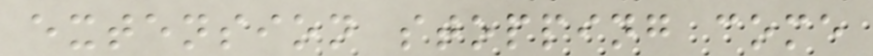extension stopping come
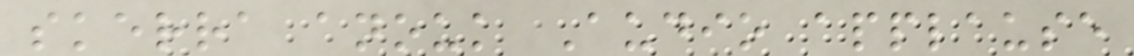skerra anouk Audio applause
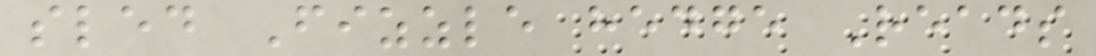sled Fizzle hedge Reads
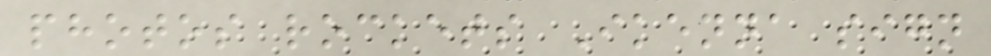photos rockets Ikenna sign
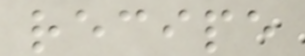recipe
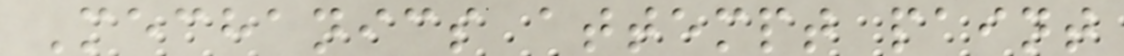Mechanics attempt paint
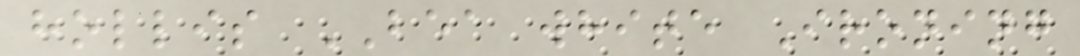hollis BEA white Ironing
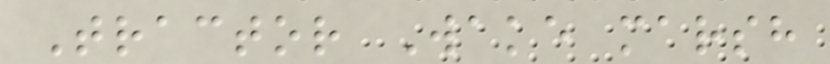Tractor Wake marsh
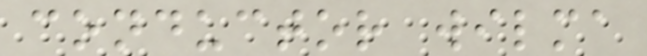conductor wilma
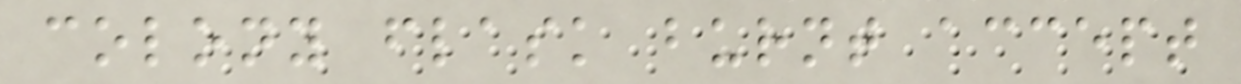colony flask burnt accept
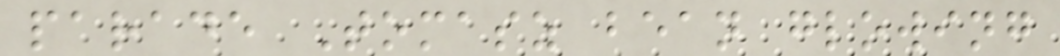parade Tomasz bean glowing
